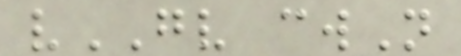vGV cwN
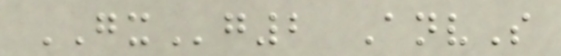GXg2 AnvS
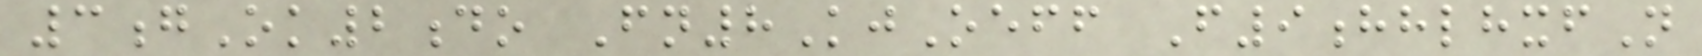3gOk2do Fn8KjOeff F9hhlhxfN
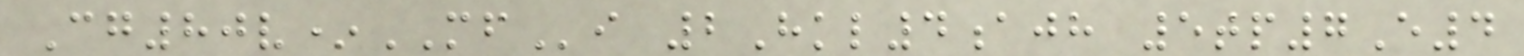Cg80v*MFi 2Hkl4ajh 5tp7E4
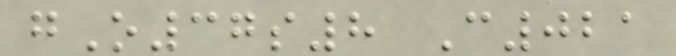gO37s8 C021
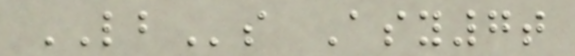LBs Asy7t
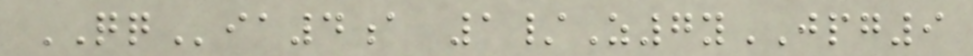QQia4a 1/Z7yJPG9
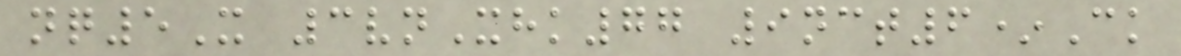nq5X 3vnXhk77 9nct6*Ck
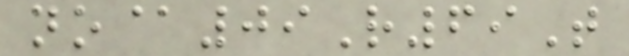no@09R69T
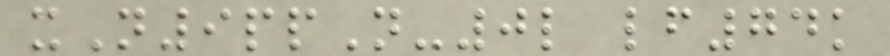xN9ppN-0l lf74k
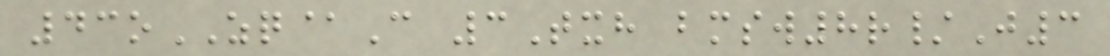43oZQ@C 3Txh bmsw8r/J3
